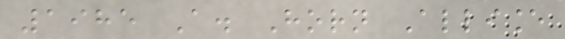1985 A. Horn Alliance
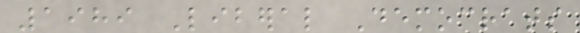1989 Liberal Democrats
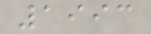1993
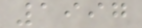1997
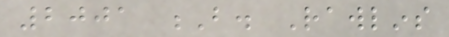2001 B. Rawlins
